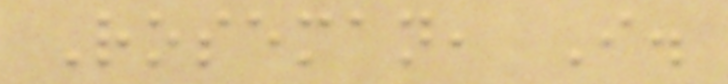Roseman, I.
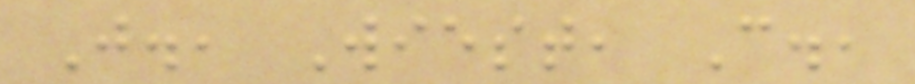J., Wiest, C.,
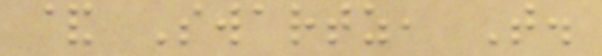& Swartz, T.
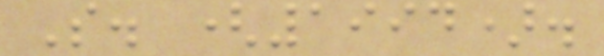S. (1994).
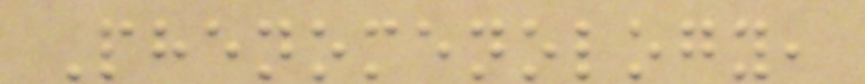Phenomenology,
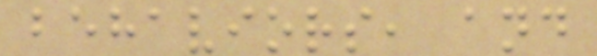behaviors, and
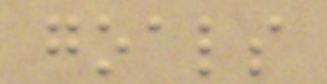goals
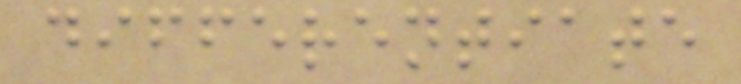differentiate
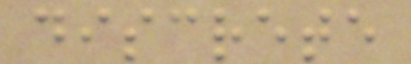discrete
